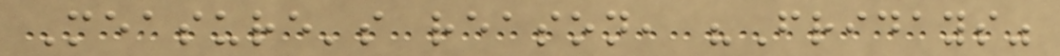Measure's reason, "Fridays"
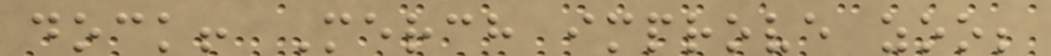dock! Merch improve zoo;
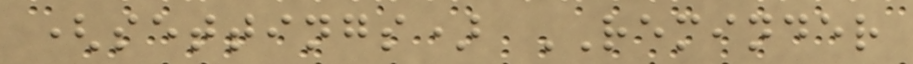(settings) REMINDER
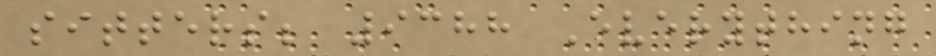sitters; 9388 Everything
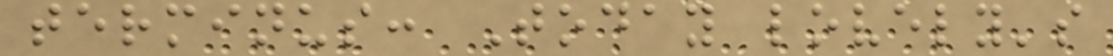terminus: Today lovely's
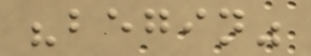"begin"
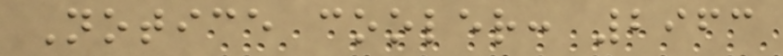Notice cooler: 2963
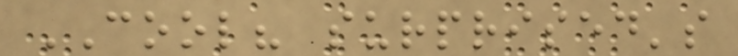COOL? surprised's
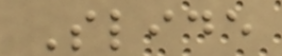Slide
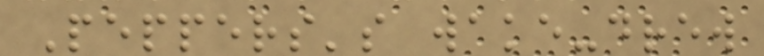Peppers's wake-drew
